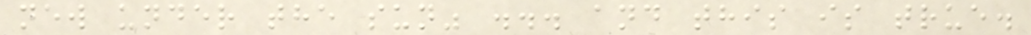new under the sun" ... and this is true.
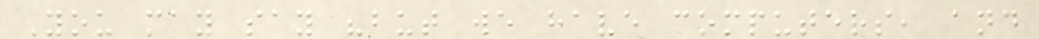You may say "but we have computers, and
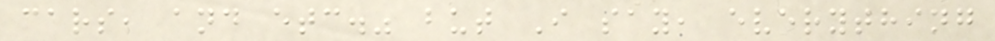cars, and etc." but I say, everything
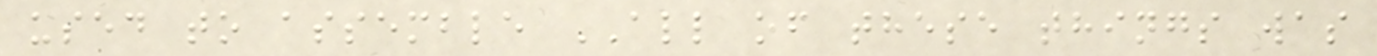used to assemble ALL of these things was
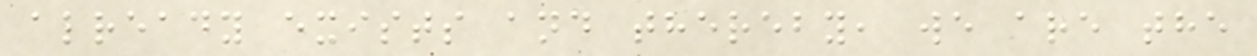already exists and thereby, we are the
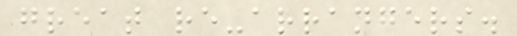great re-arrangers.
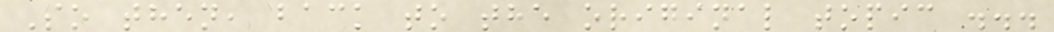So then, back to the original topic ...
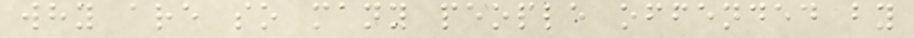why are so many people offended by
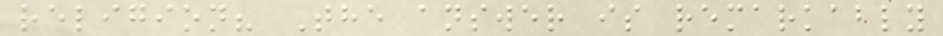religion? The answer is remarkably
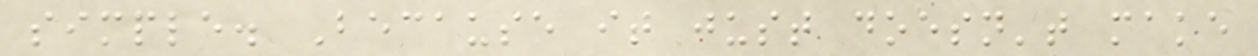simple. Because it just doesn't make
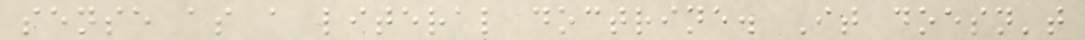sense as a literal doctrine. It doesn't
